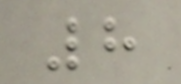8
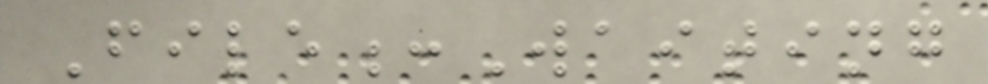File:Waiting
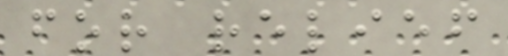for relief
